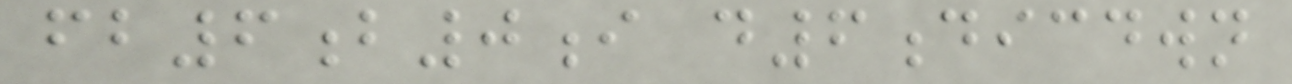fb6b0i d6dicdwn
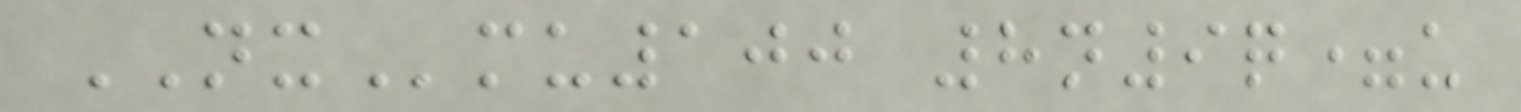NXmu100 8n9q=u
